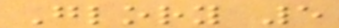Glory 5
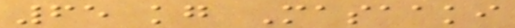65 kg Masaaki
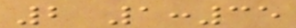2 1:35
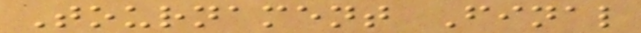Tournament Final
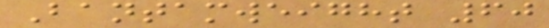Bantamweight 60
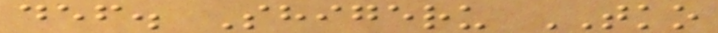def. Shigeru TKO
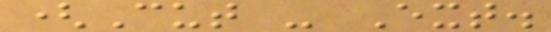(Cut - Ext.
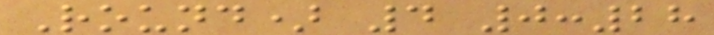Round) 4 0:28
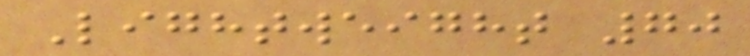Lightweight 70
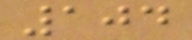104
